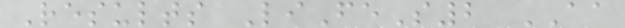Results LiFeS2 AA
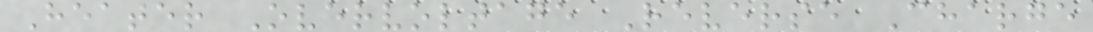Heater Overvoltage Reverse Charge
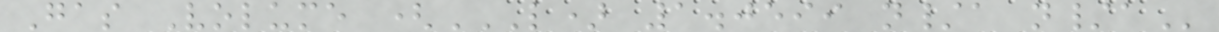Gas Volume (L) 1.0599 N/A N/A
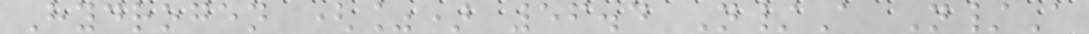Hydrogen (%) 56.4 N/A N/A
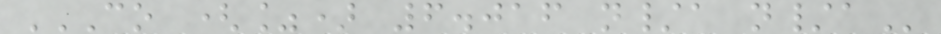CO (%) 6.016 N/A N/A
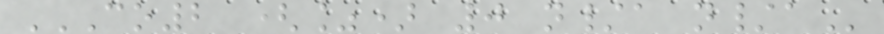CO2 (%) 0 N/A N/A
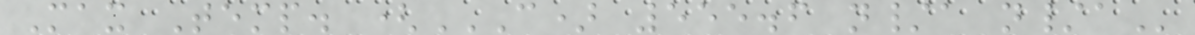Max Temp. (C) 555.6 N/A N/A
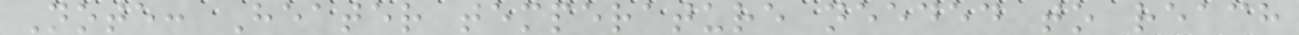Note: Heater temperature needed to reach
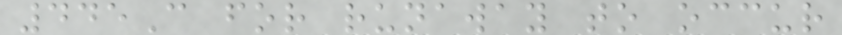445C for runaway to occur
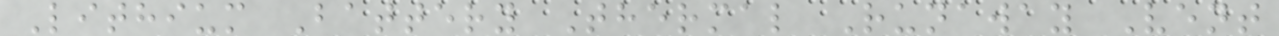Lithium Battery Thermal Runaway Vent
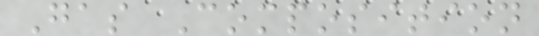Gas Composition
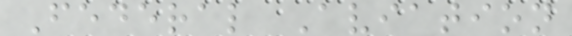Federal Aviation
